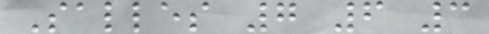Salles 7 6 3
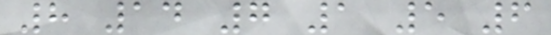8 14 7 1 5 6
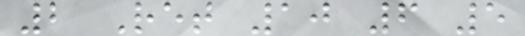2 Ret 10 6 5
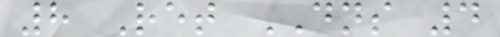8 Ret DNS 4
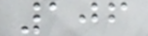106
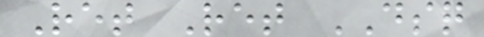Ret Ret DSQ
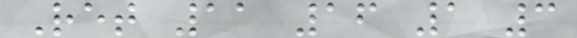Ret 11 16 1 3
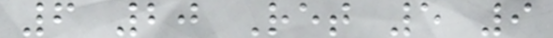6 20 Ret 5 9
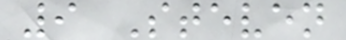9 Steven
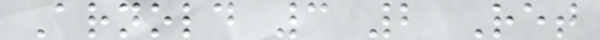Arnold 3 2 Ret
